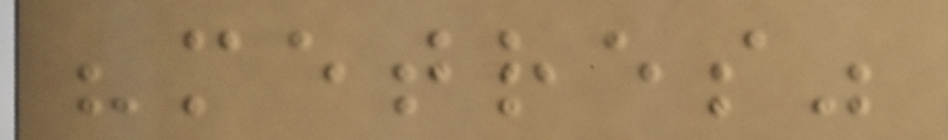"metres"
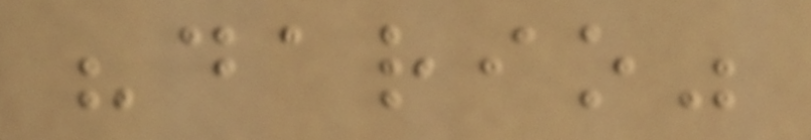"dario"
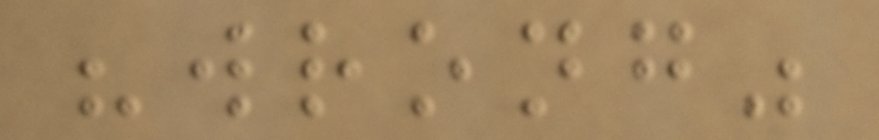"wrong"
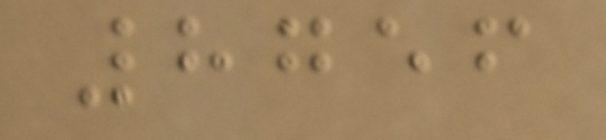8756
